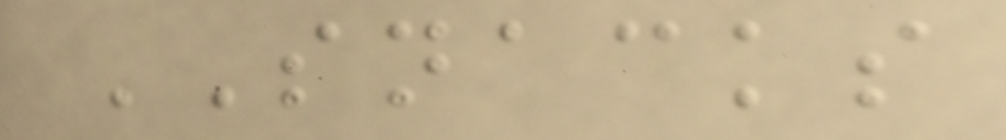SNACKS
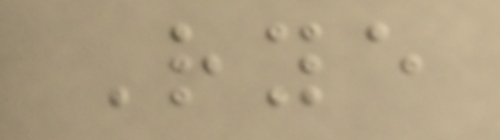Rye
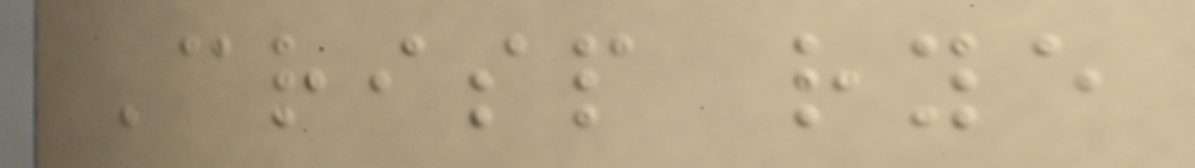Crisp rye
